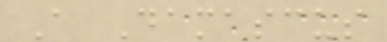A Damascus
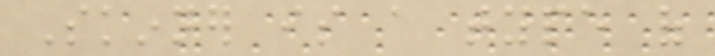Skinner is a type of
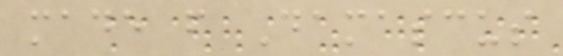made from Damascus
